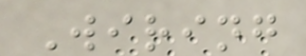Wiring
